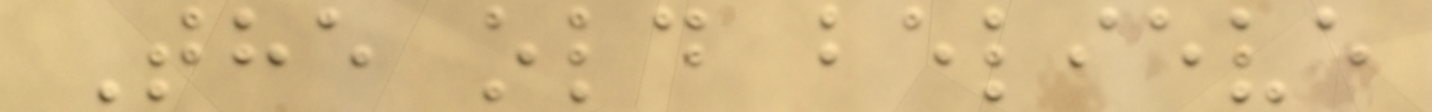The old believe
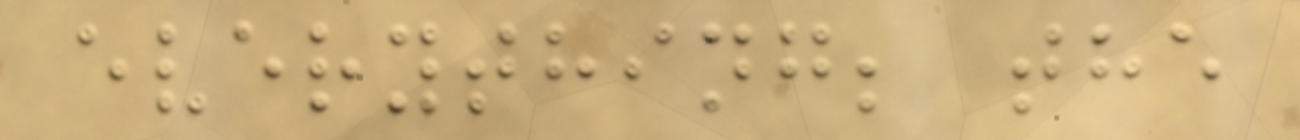everything; the
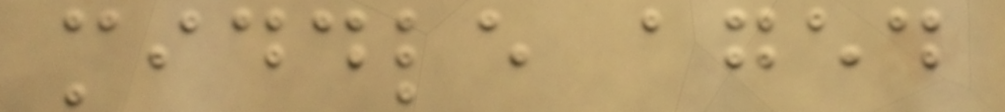middle aged
